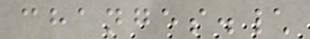changes.\
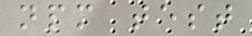npm test
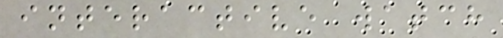interactive watch
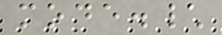mode.\
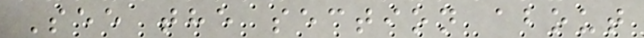See the section about
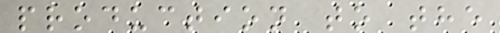production to the
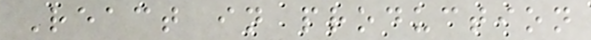React in production
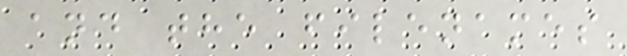and the filenames
